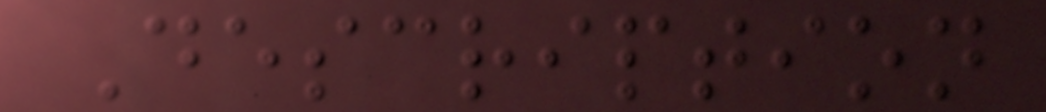Description
